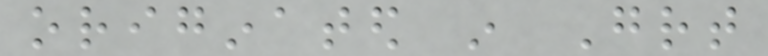originated in Great
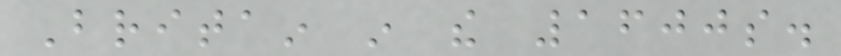Britain in the 1600s.
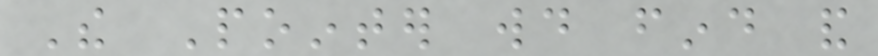The Pointer would find and
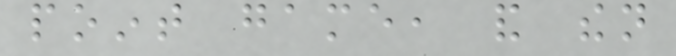point game, and then
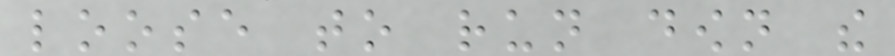loose to run down the
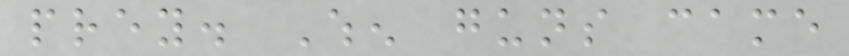prey. When guns came
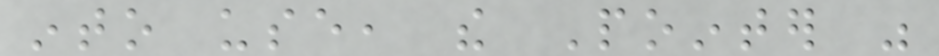into use, the Pointer was
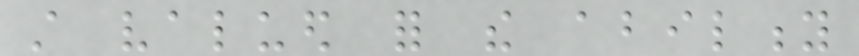still valued for the ability
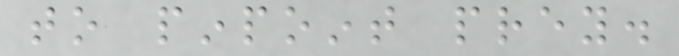to pinpoint prey.
